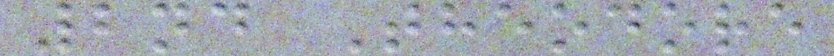2nd Theodore
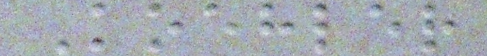Koehler
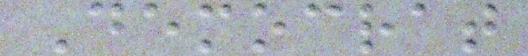Democrat
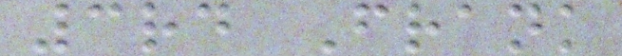3rd Frank
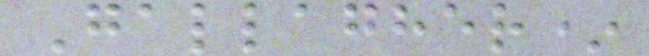Gallagher*
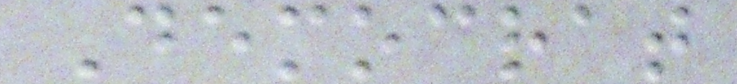Democrat
